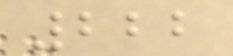222
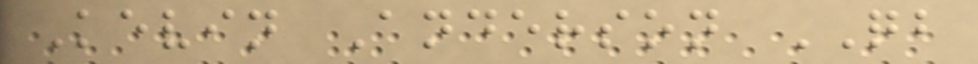Kevin Anderson QB
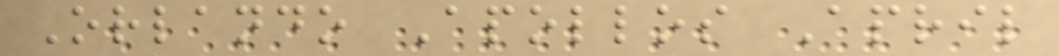Orlando Apollos April
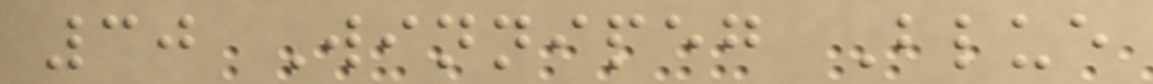30 Winnipeg Blue
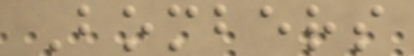Bombers
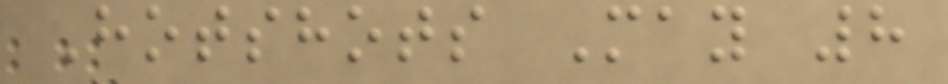Hotshots May 8
